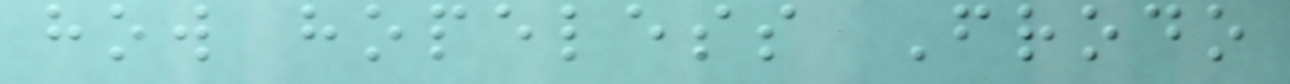how hopeless Frodo
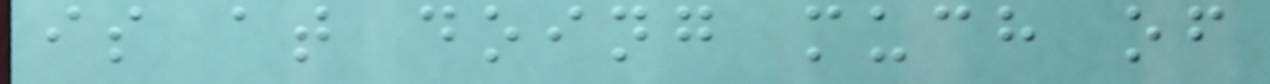is at doing much of
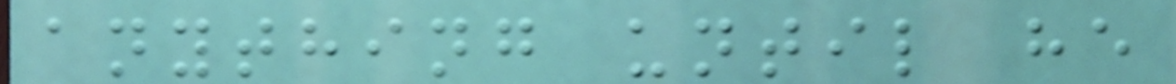anything until he
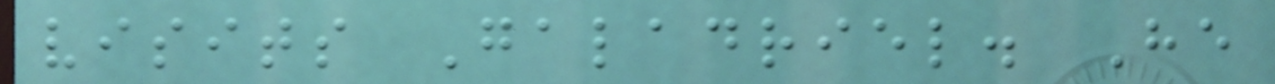visits Galadriel. He
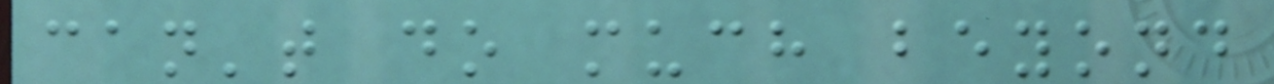can't do much beyond
